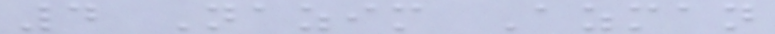4 Nazim Azman
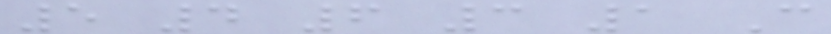5 4 6 3 1 C
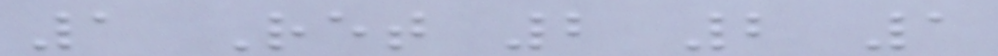1 Ret 2 2 1
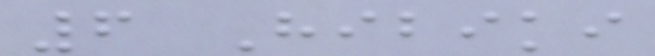6 Hibiki
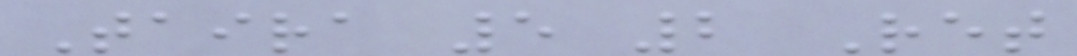Taira 5 2 Ret
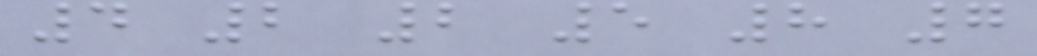4 2 2 5 8 7
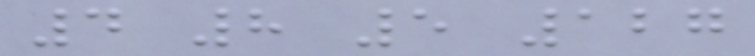4 8 5 127
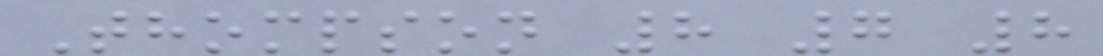Thompson 8 7 8
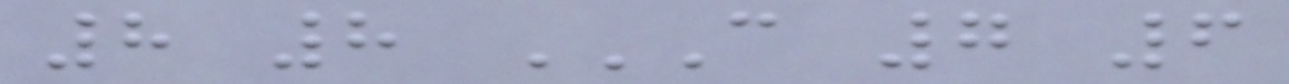8 8 C 7 6
